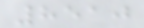8510
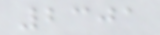2301
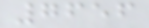7656
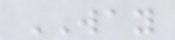WAY
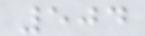504
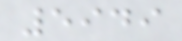5949
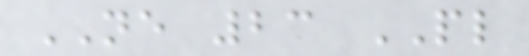NE 23 PL
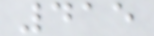415
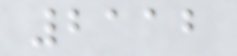2112
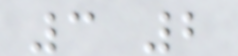3 2
